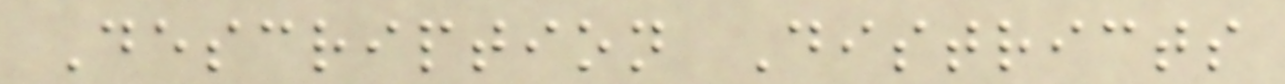Description Districts
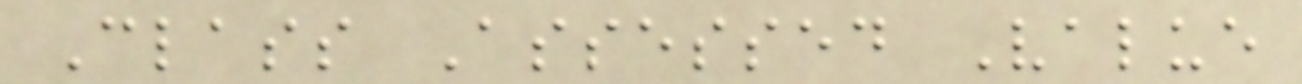Class Assessed Value
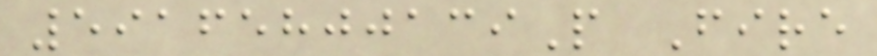59165800139P Fire
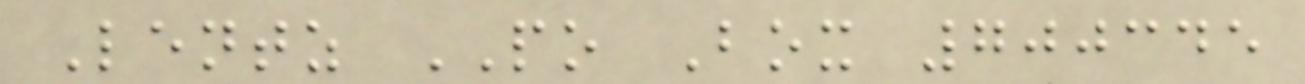Lentz PO Box 700345
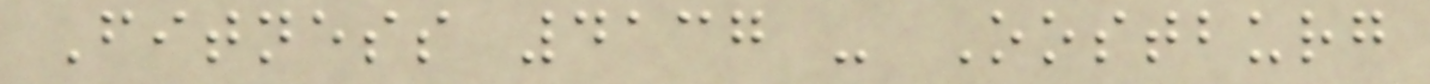Fitness 4137 - Oostburg
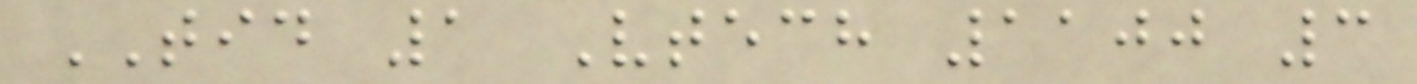TID 1 Vtech 1100 3
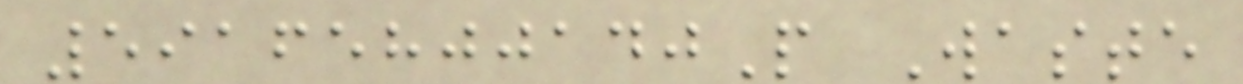59165800140P Waste
